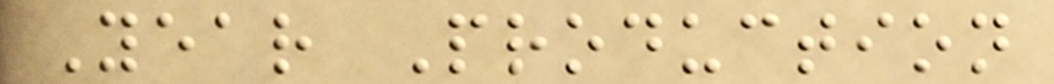Year Production
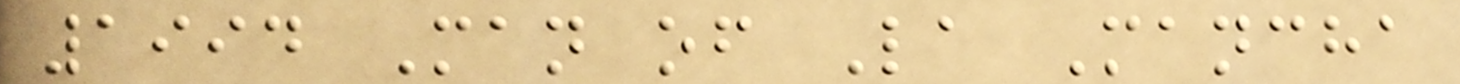1994 Man of La Mancha
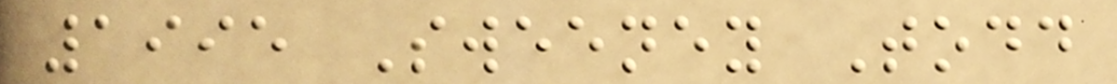1995 Sweeney Todd
